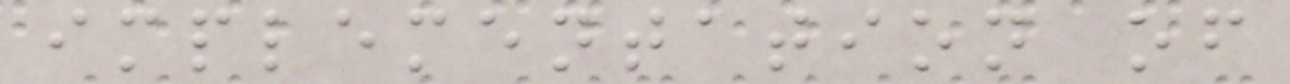implementation of
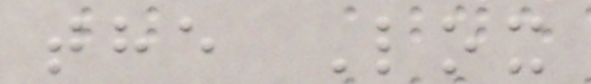the Lox
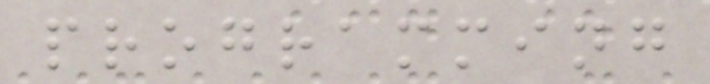programming
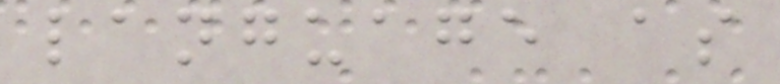language as
